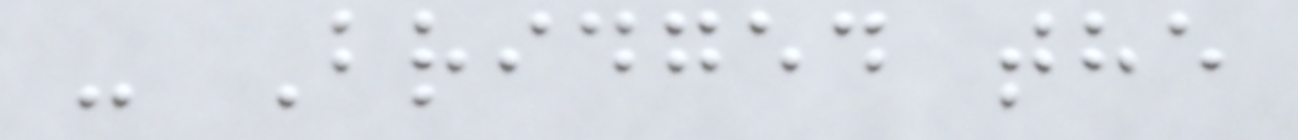- Bridged the
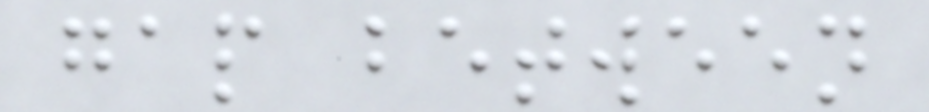gap between
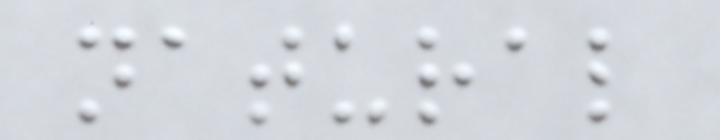natural
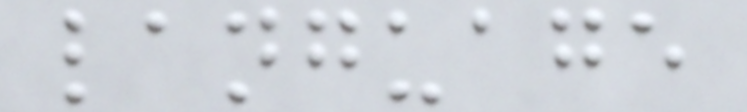language
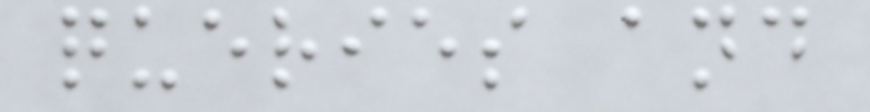queries and
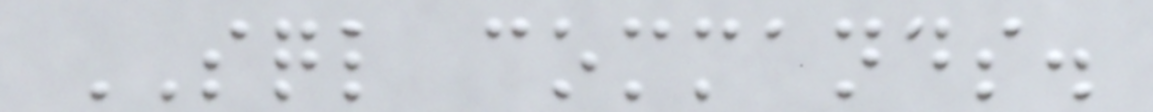SQL commands.
